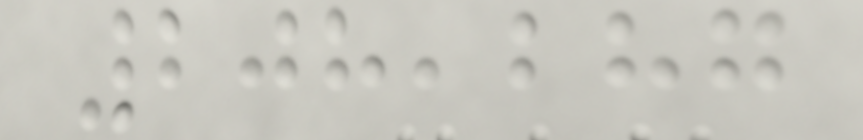208,287
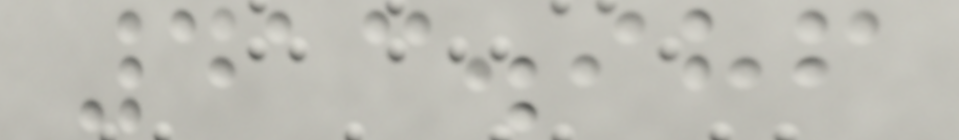413.986
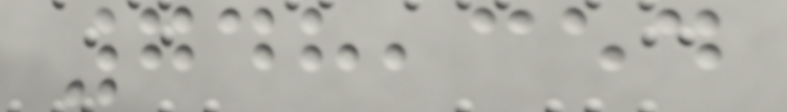748,354
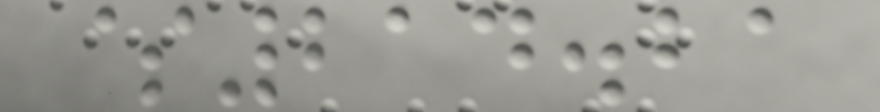$214.21
